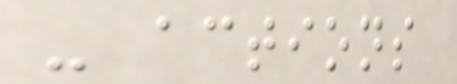- actions
